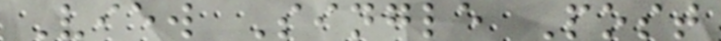View Single Post
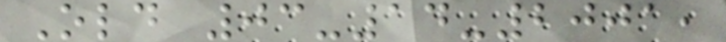Old 03-14-2001,
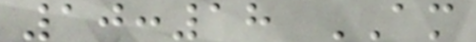10:18 AM
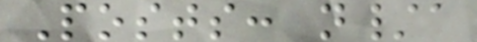Posts: n/a
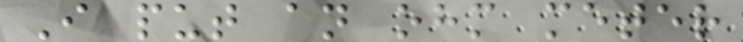I put an ohm meter
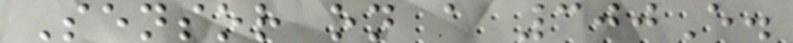Sensor on a 300E.
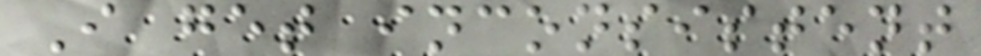I get inconsistent
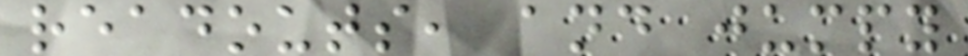readouts, and jumpy
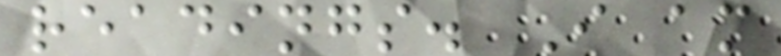readings. I am
